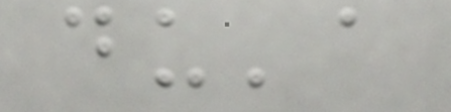du'a
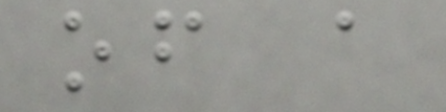of a
